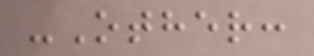-Other:
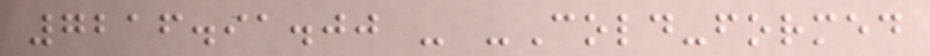7216.91.00 - -Cold-formed
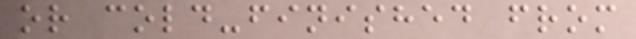or cold-finished from
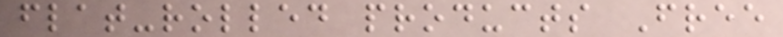flat-rolled products Free
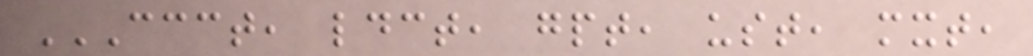CCCT, LDCT, GPT, UST, MXT,
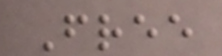Free
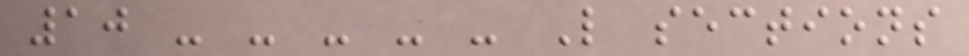10 - - - - - L sections
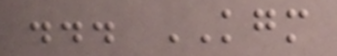... KGM
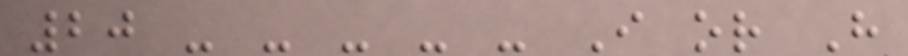20 - - - - - I or H
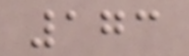173
